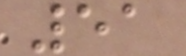51
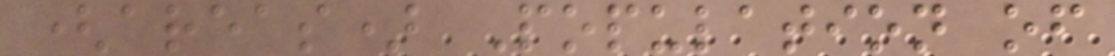(areas) Population of
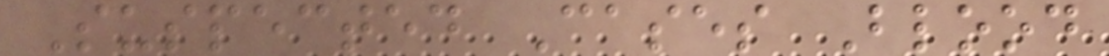Suspected Cases Blood
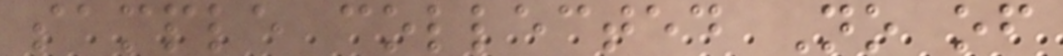sample collected No of
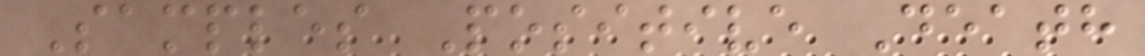Samples Positive Death
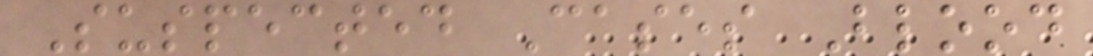Suspected Cases Blood
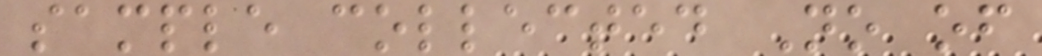sample collected No of
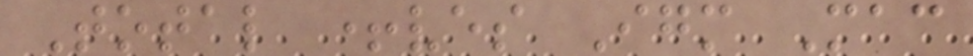Total +ves Igm Mac
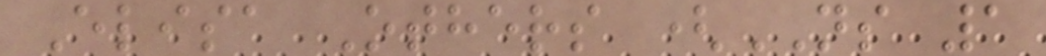Elisa Others (NS 1
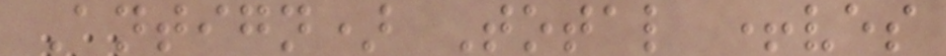Antign) Total +ves
